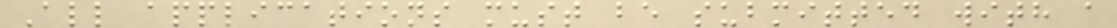All applications must be submitted with a
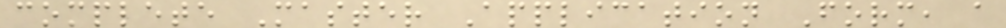complete Master Application Form, a
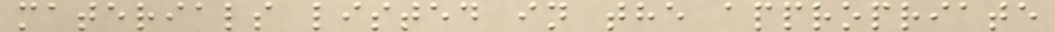materials listed in the appropriate
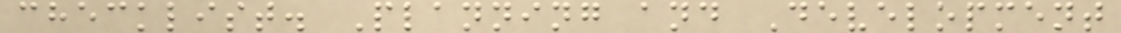checklist. Planning and Development
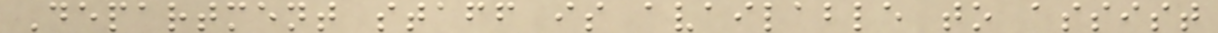Department staff is available to assist
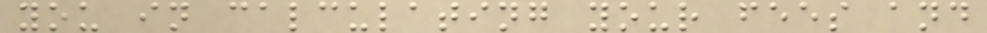you in calculating your fees and
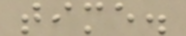time.
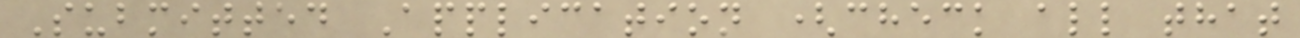Submitted Application (check all that
